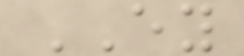EY
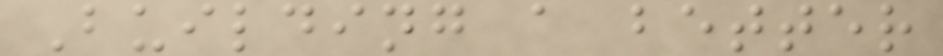Building a better
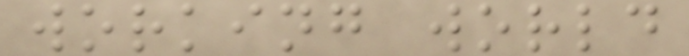working world
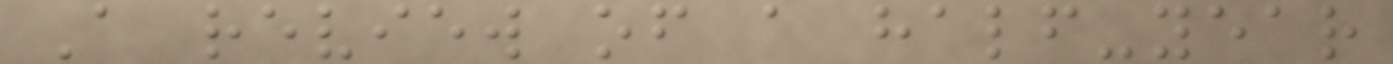A review of a half-year
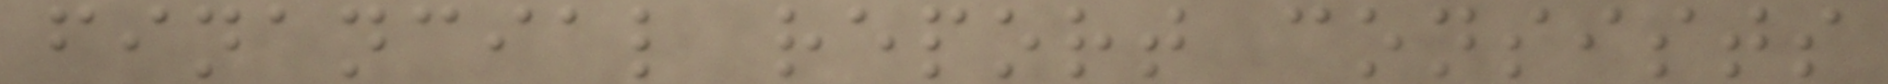financial report consists
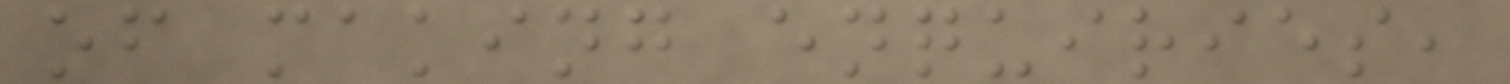of making enquiries,
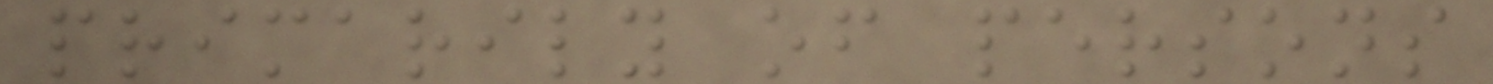primarily of persons
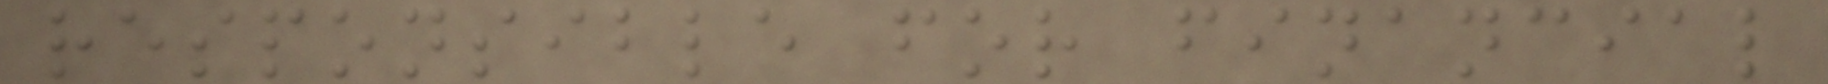responsible for financial
